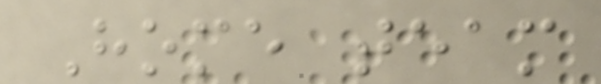Home team
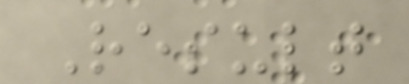Result
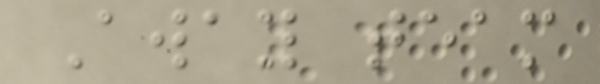Away team
